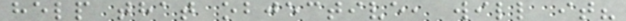help that objective, will it?
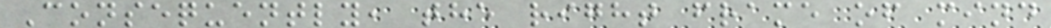Consequently, the right frame of mind
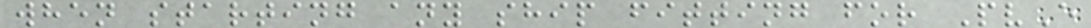when starting any ship fitting for PvE
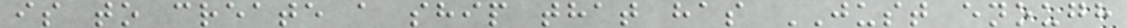is to create a ship that has JUST enough
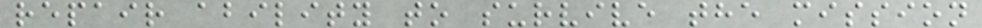repair ability to survive the mission
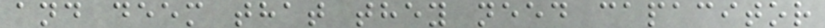and deem that they need capacitor
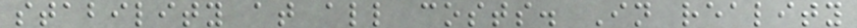stability at all costs. In reality
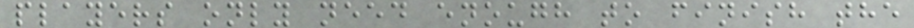players only need enough to finish the
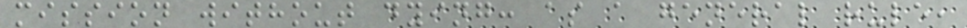mission without dying: as a general rule,
